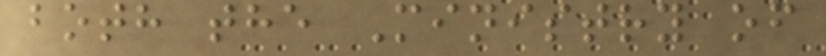both the Ministry of
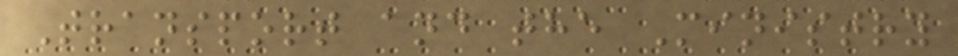Transport and the Ministry
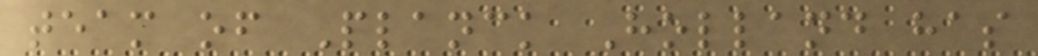team of Planck Holland has
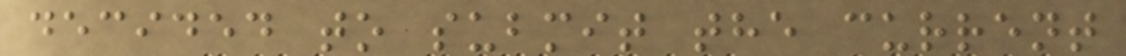decided to submit the current
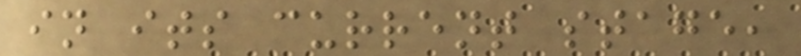in its current stage,
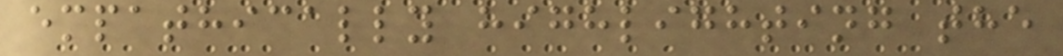empathically highlighting the
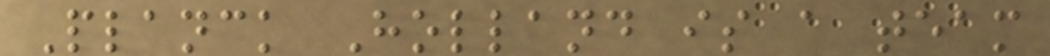Planck Holland is a team
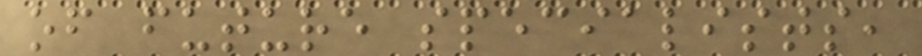of future specialists,
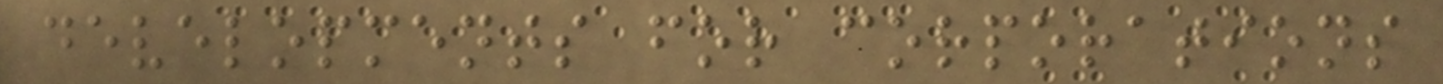developments for corporations
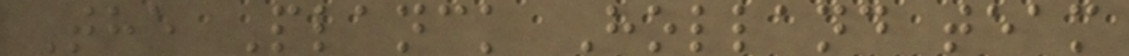The Planck Holland team
